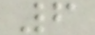6
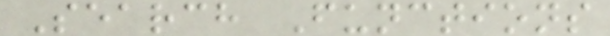Search Functions
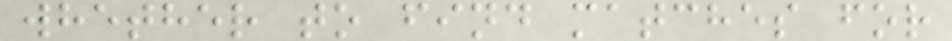whether to find matches for
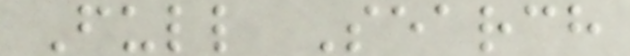Full Search
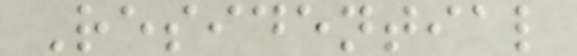Residential
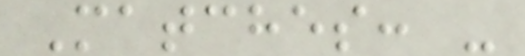Matches: -
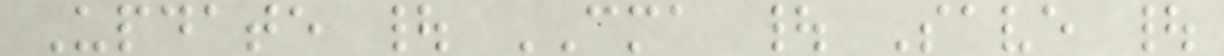Update | CMA | Save |
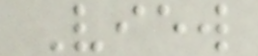View
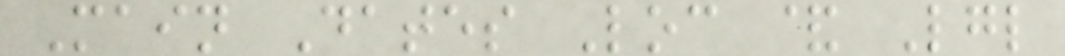Main Dates Loc & Lgl
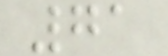71
